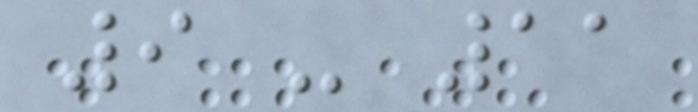9 - 11
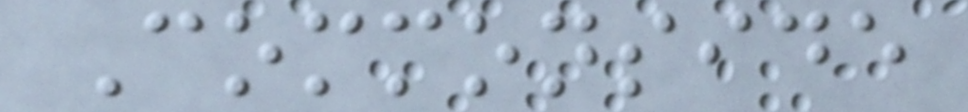Commonside
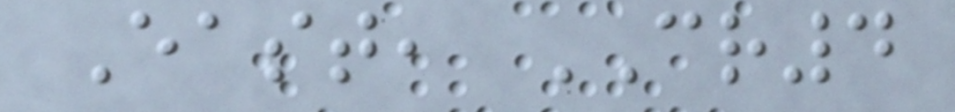East, CR4
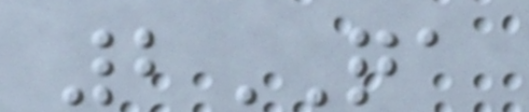2QA
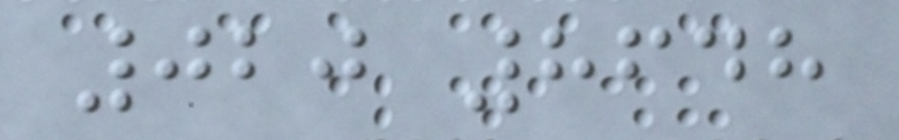020 8648
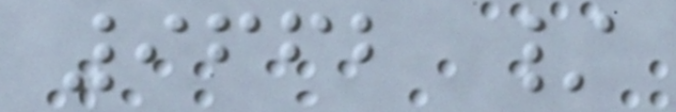9662 /
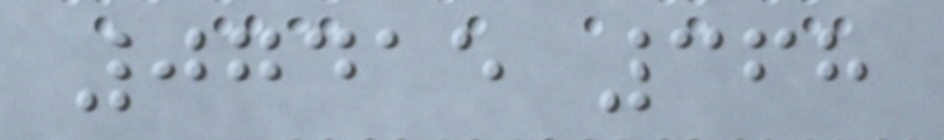07415 368
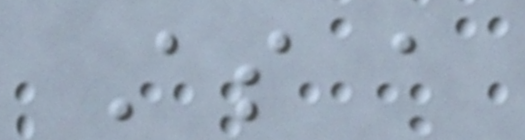As a
